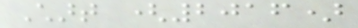Chart (2016)
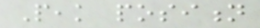Peak position
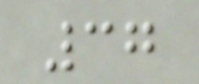37
